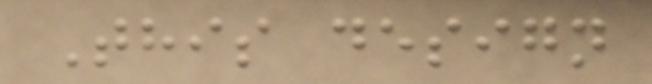This design
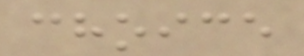choice
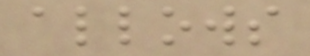allows
